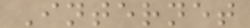Internet
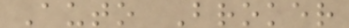Auto Broker
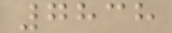7838
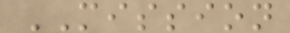MISSION
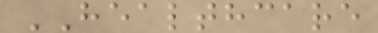HEALTHCARE
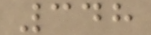348
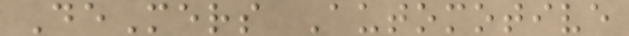DeMers Automotive
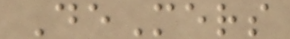DeMers
